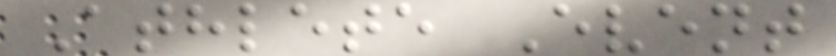Athlete Event
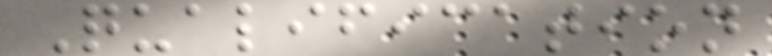Qualification
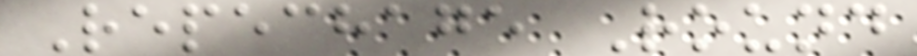Repechage Round
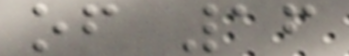of 16
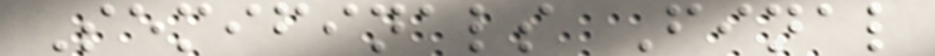Semifinals Final
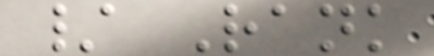/ Rank
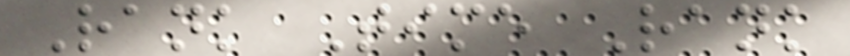Rank Time Rank
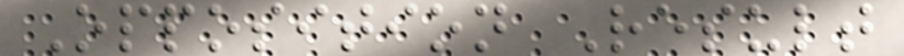Opposition Result
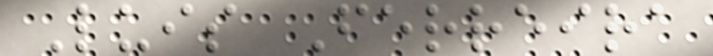Luis Ferreira
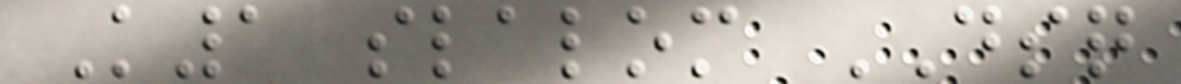K1 slalom DSQ
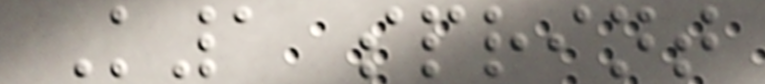K1 sprint
